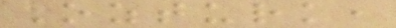Ozturk,
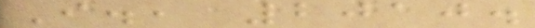I., 2010.
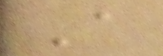A
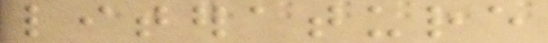literature
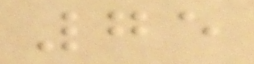75
